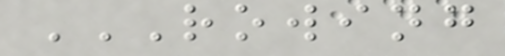ROWING
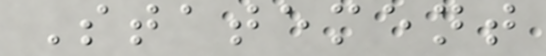Statement
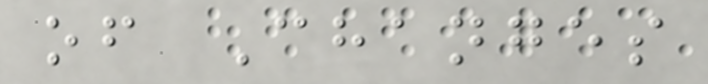of Changes
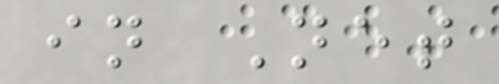in Net
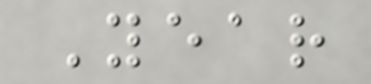Year
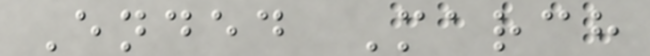Ended March
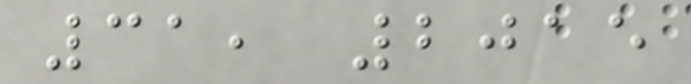31, 2015
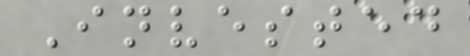Invested
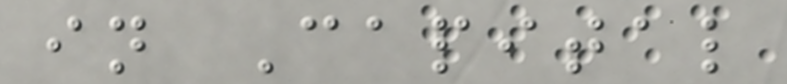in Capital
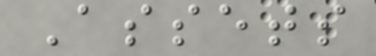Assets
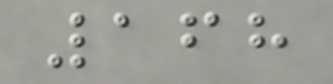168
